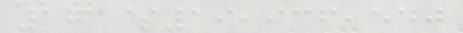17 $19,936,540
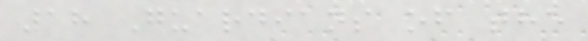18 Guardians of the
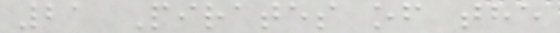21 Pirates of the
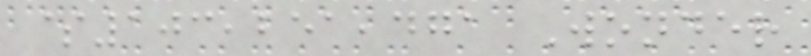$103,251,471 Wonder
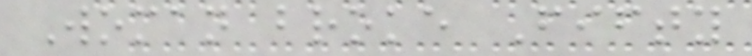Woman broke Fifty
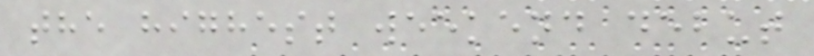the highest weekend debut
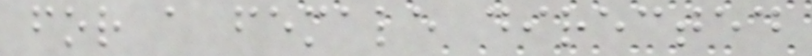for a female directed
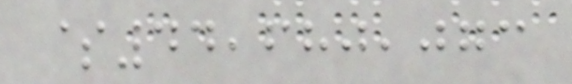$44,680,073
